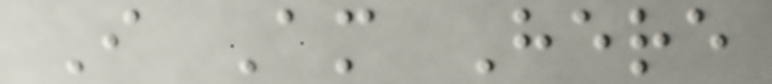I Am Here
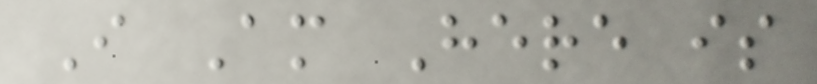I Am Here is
